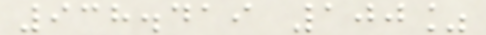938.419 100%
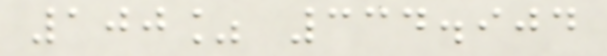100% 334.904
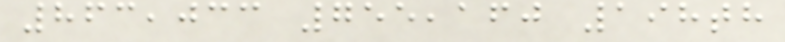863,033 755,160 198th
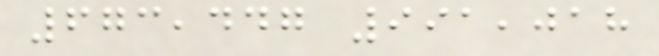673,447 991,018
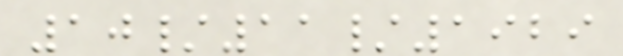10/11/1929
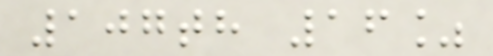107th 16%
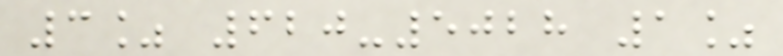3% 620-5028 1%
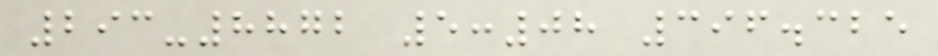293-8872 5:08 396.325
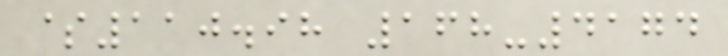$110.98 168-4174
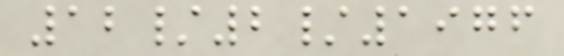12/2/1976
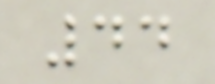44
